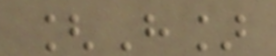[H]
